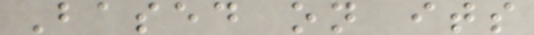Based on its
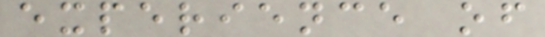experience of
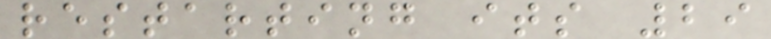restarting its 29
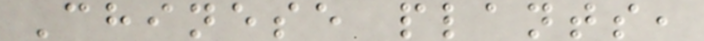Chinese plants,
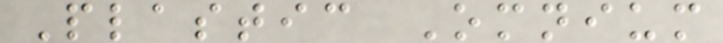Plastic Omnium
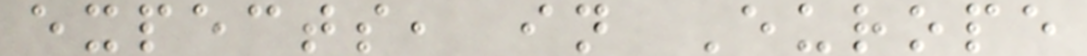expects, in Europe
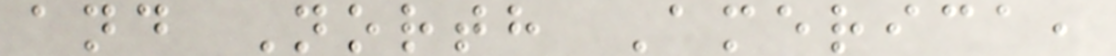and North America,
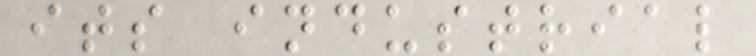its industrial
